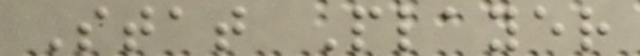Stat Player
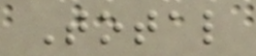Total
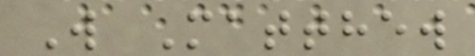W Matthew
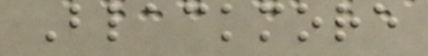Blackmore
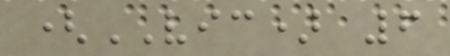(VIC) 6
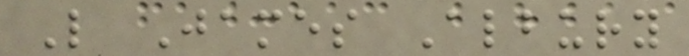L James Albury
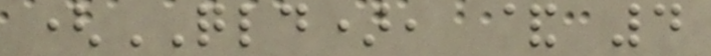(QLD), & 4
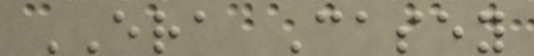ERA Casey
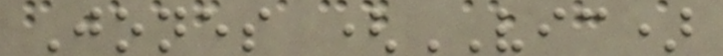Jones (VIC)
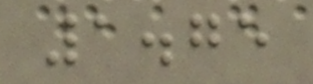1.75
